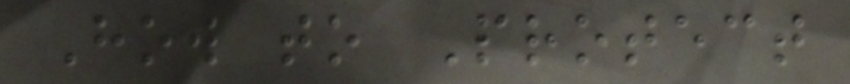How to Protect
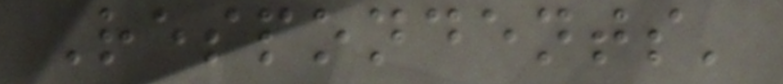Respondents'
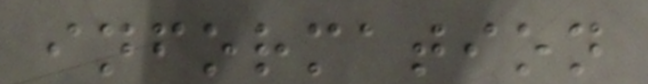information
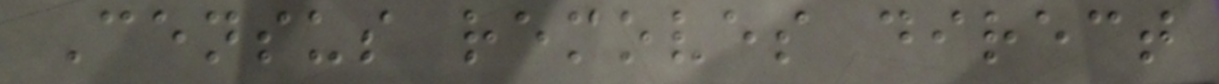Census removes direct
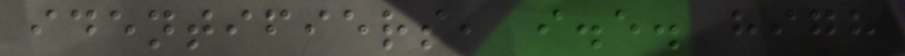identifiers, i.e. high
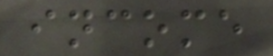income
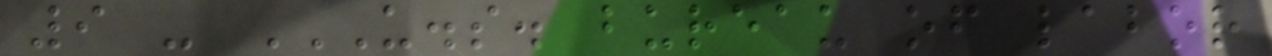9 - U.S. BUREAU OF LABOR
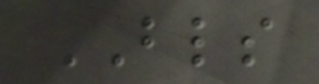BLS
